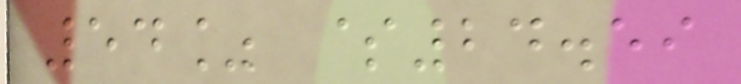54% $24.59
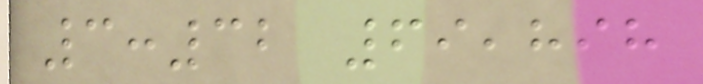3:32 69,898
